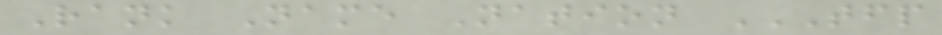Rank Name Nation TFP
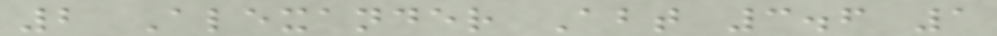2 Alexander Abt 3.6 1
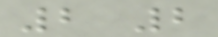2 2
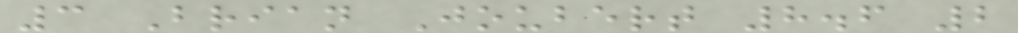3 Brian Joubert 8.6 2
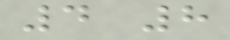4 8
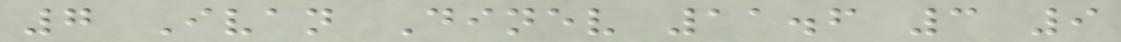7 Ivan Dinev 11.6 3 9
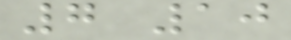7 10
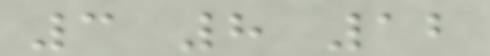3 8 12
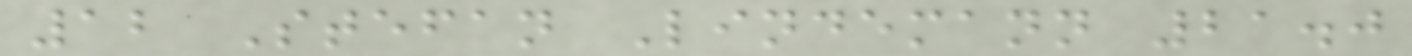12 Stefan Lindemann 21.0
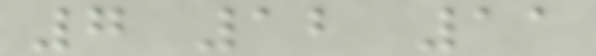7 12 11
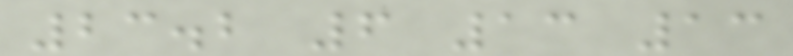23.2 6 13 13
